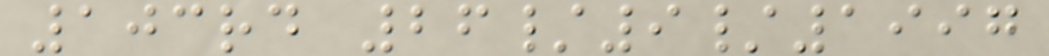103rd 26/9/1997
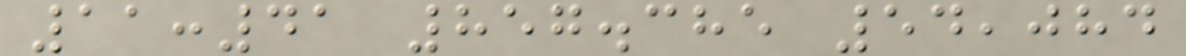11:41 857.385 54,084
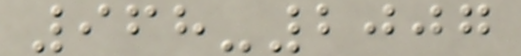968-2007
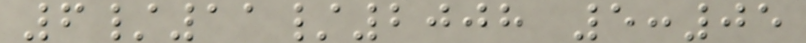6/11/2008 5:05
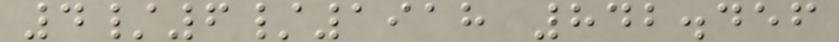4/6/1918 842.456
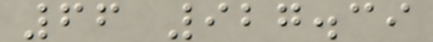66 927.39
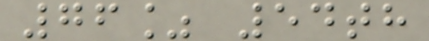76% 54th
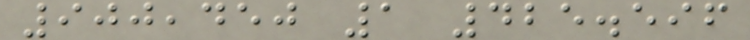900,450 1 425.596
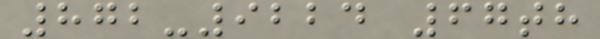872-9224 67th
